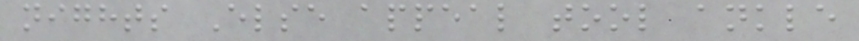nights Else appeal tool ankle
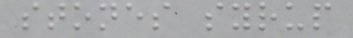stones syrup
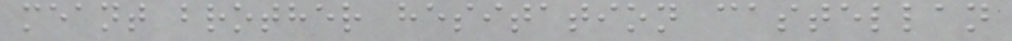meant brother hesitation castellan
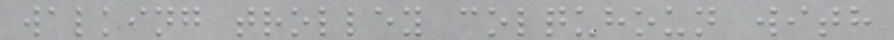walking trolley colquhoun with
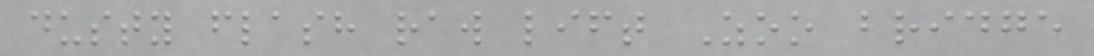dusty flash raw lift Zoo bridge
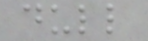dull
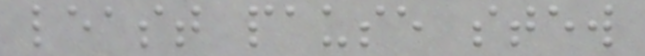least pause stew
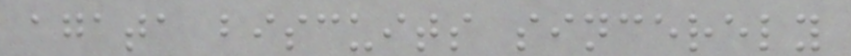agata biscuits sincerely
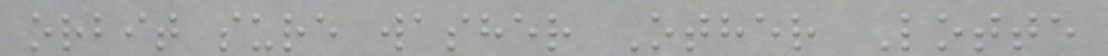orbit sure washer Other Lotte
